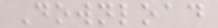Download
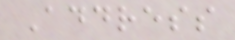Address
